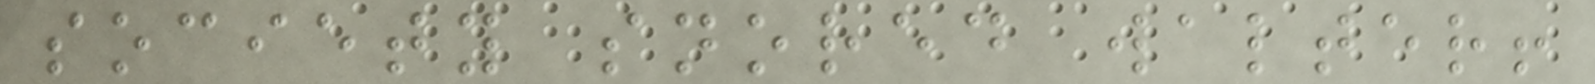society snored walter!
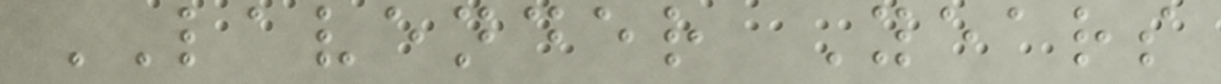LAVENDER Years
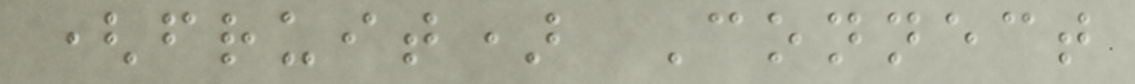(fruit) Connect
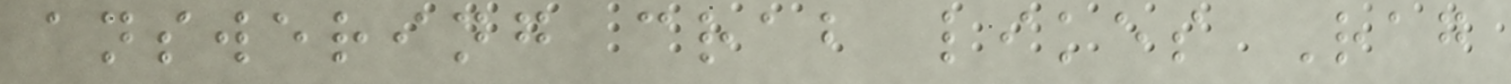answering crab likes Rag
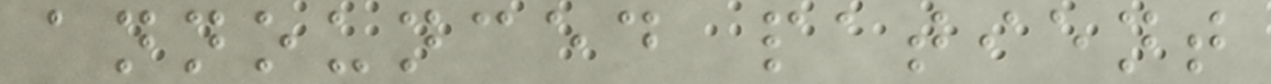announced patient
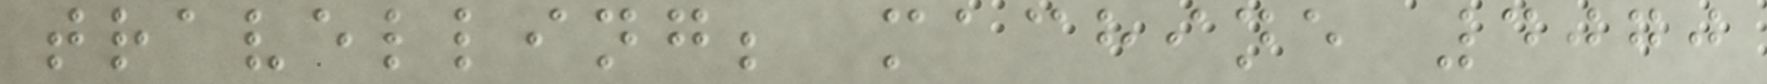travelling; machine 4070
